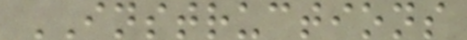INSTRUCTIONS
